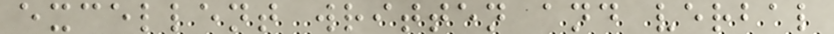excellent written and verbal
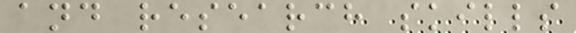and research skills
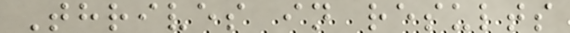Thrives in results
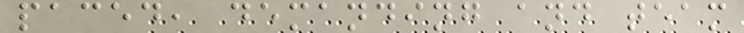paced, demanding and team
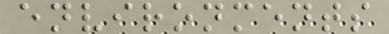environments
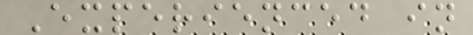Experienced in
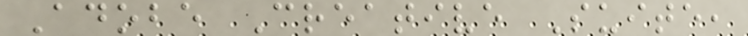Adobe Creative Suite,
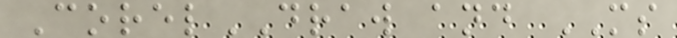CorelDRAW and MS
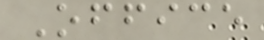Office
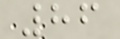86
